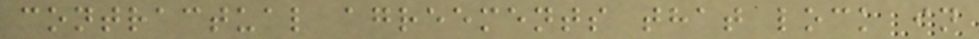contractual agreements that lock in
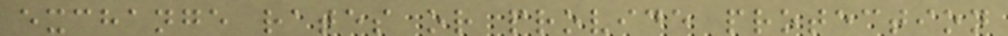exchange rates or provide protection
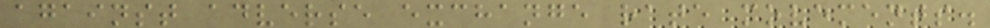against adverse exchange rate movements.
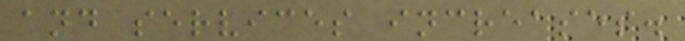and services increases.
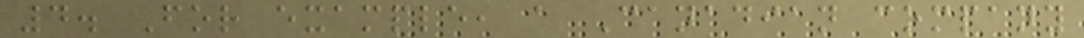4. For example, a Canadian company
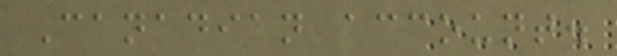Canadian account.
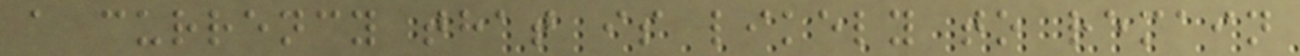a currency that is likely to remain
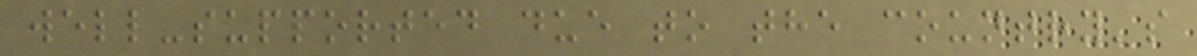well-supported due to the country's
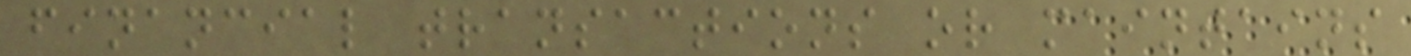financial transactions or maintains
